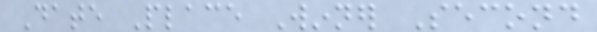Date Place Winner Second
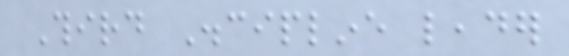Third Discipline leader
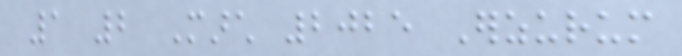1 2 March 2025 Erzurum
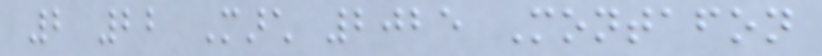2 22 March 2025 Montafon
